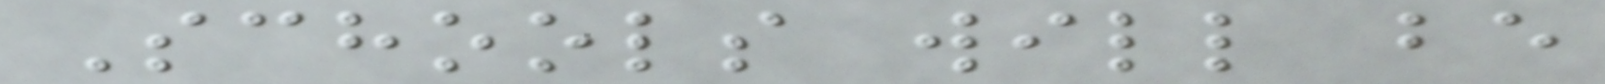Schools will be
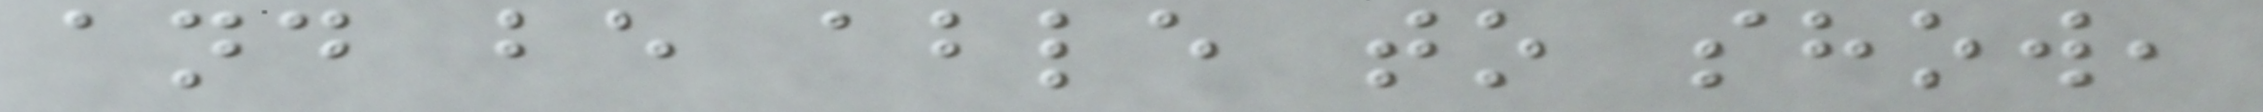and be able to show,
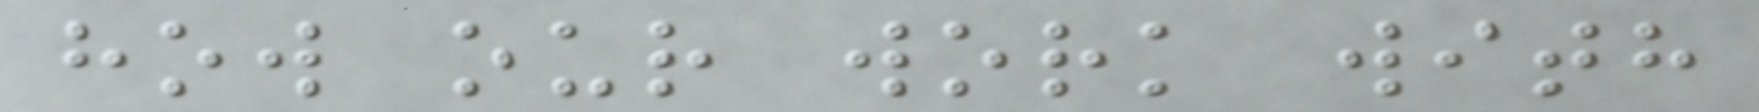how our work with
